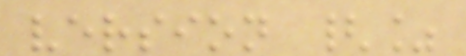version {%
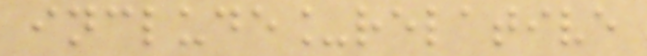include_relative
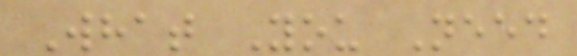What You Need
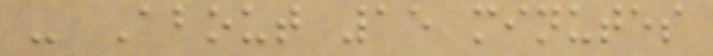- About 15 minutes
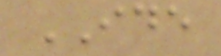IDE
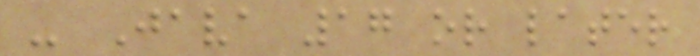- Java 17 or later
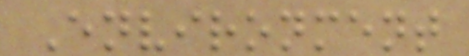Environment
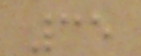35
